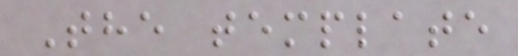The template
